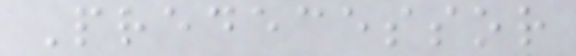Predecessor
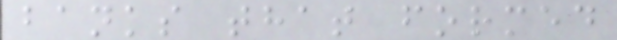banks that formed
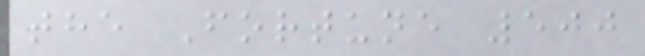the Fortune 500
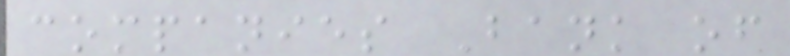companies Bank of
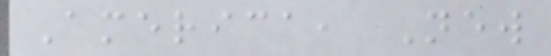America, New
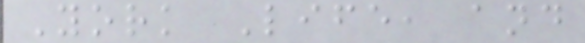York Life, and
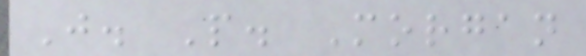J. P. Morgan
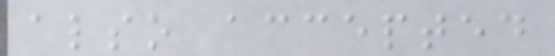also accepted
